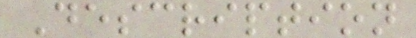Description
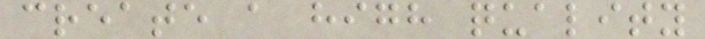create a high quality
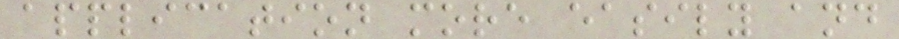application more easily and
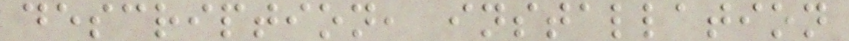description, installation
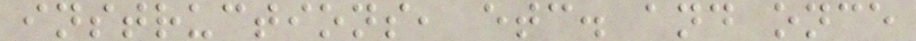instructions, etc. and once
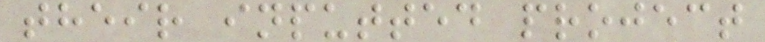their inputted project
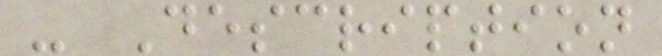- Description
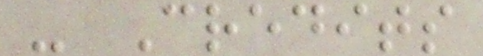- Credits
